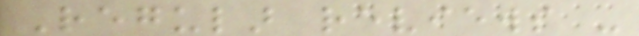Regular reviews -
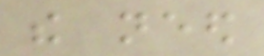the need
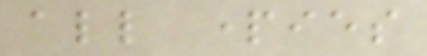all parties
